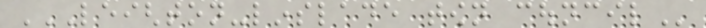LEIGHTON-LINSLADE TOWN COUNCIL
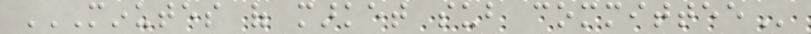MINUTES OF MARKET SUB COMMITTEE
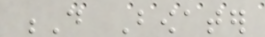D Bowater
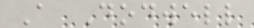A Dodwell
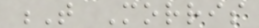T Morris
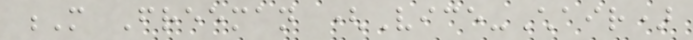M Freeman (Vice-Chair)
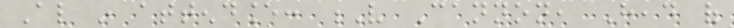Also in attendance: V Cannon, Head of
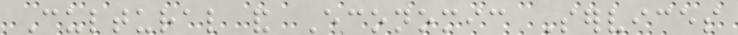Cultural and Economic Services
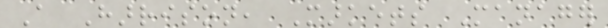A Harrison, Markets Manager
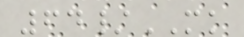64/MK
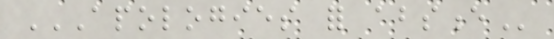APOLOGIES FOR ABSENCE
